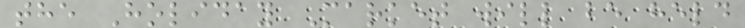the Holiday Market will be held
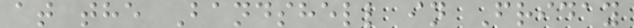at the Bandshell in Friday
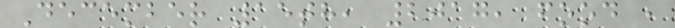December 15th, 2017, food ,
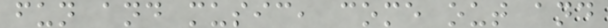fun and music, come out and
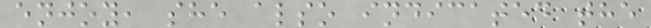enjoy, she also indicated the
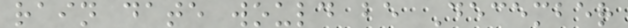rain date would be December
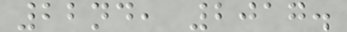22nd, 2017.
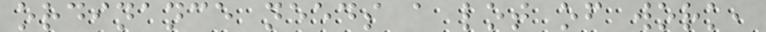ordinance needs a lot of work,
